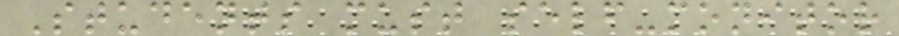Students must self-monitor
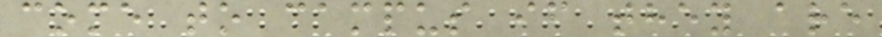come to campus if they are
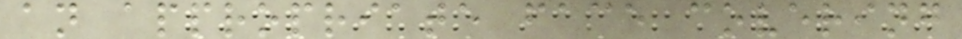an appropriate face covering
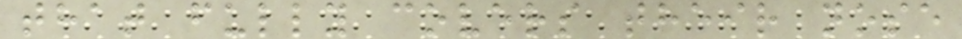that fully covers their nose
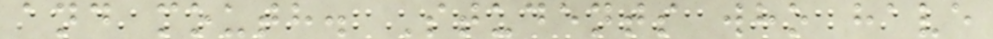and mouth. Students who have
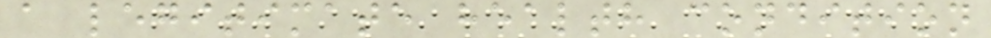a legitimate health condition
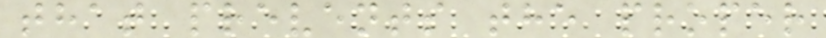that prevents the proper
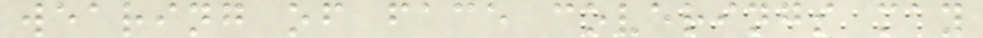wearing of face coverings may
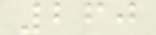260
